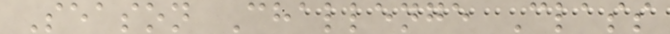Season Challenge Class
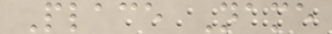Place Name
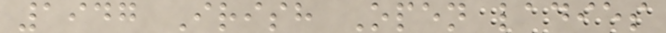1947 Irish Open ladies
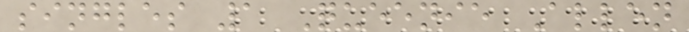singles 1 Queenie Allen
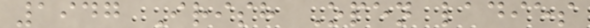1947 Irish Open ladies
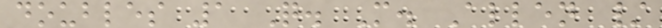doubles 1 Q. M. Allen /
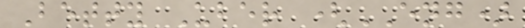Betty Uber (ENG)
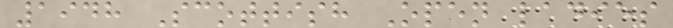1948 Scottish Open ladies
